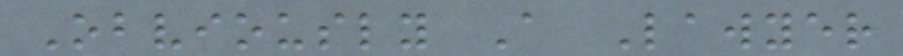Obviously A Lawyer
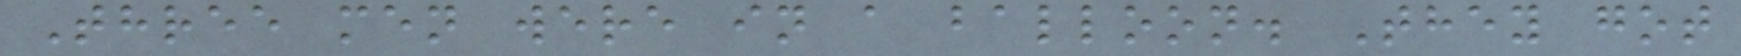Three men were in a balloon. They got
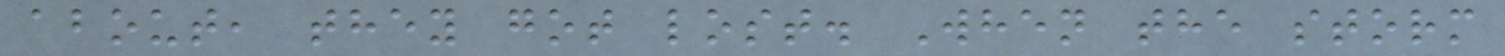about, they got lost. When the storm
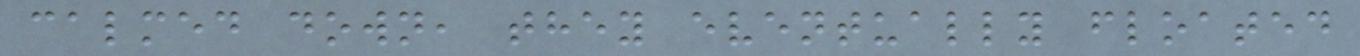calmed down, they eventually floated
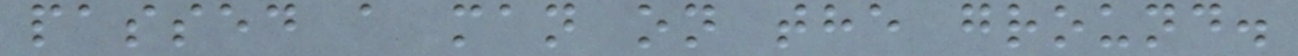passed a man on the ground.
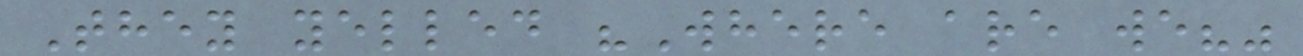They yelled "Where are we?"
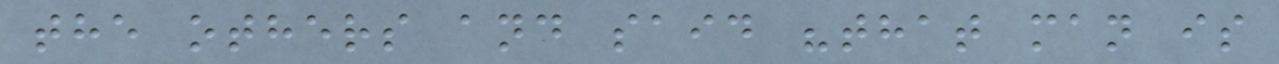the others and said "that man is
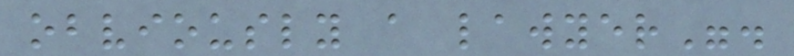obviously a lawyer".
